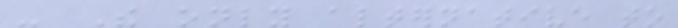- The only alternative to
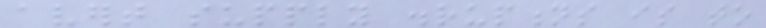avert supply disruptions is to
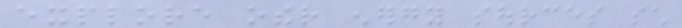explore other energy sources such
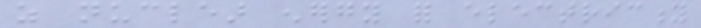as nuclear energy for electricity
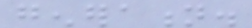generation.
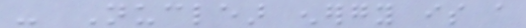- Nuclear energy is a
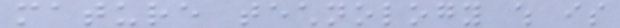mature technology which is
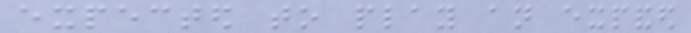expected to play an expanded
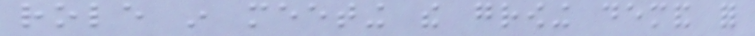role in meeting the growing demand for
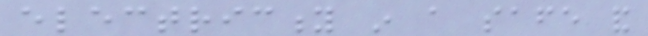electricity in a safe and
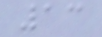13
